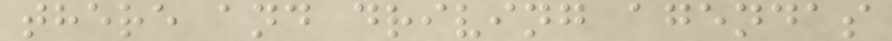there and driving agendas
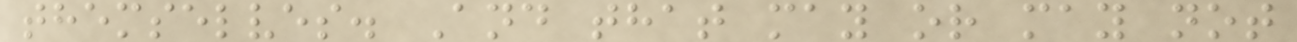themselves. And that may or may not
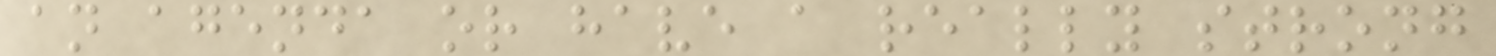an agenda or have a really strong
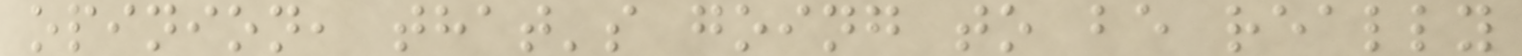opinion, that's going to be really
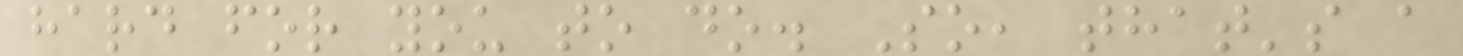hard for you to do. So, that's a
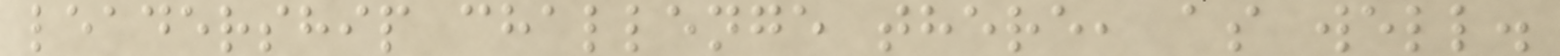leadership challenge there, as well.
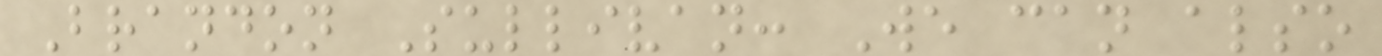Brandon Sullivan: We can also
